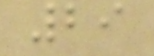29
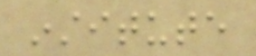institute
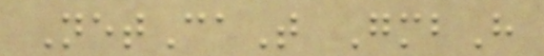NetCaT GmbH
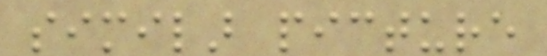similar picture
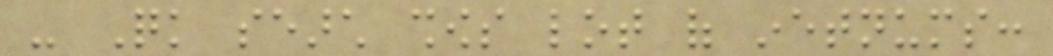- Quick search shows lot of inetnums:
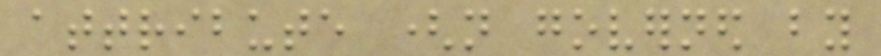attribute (not governed by
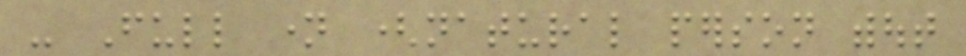- Full name (natural person without
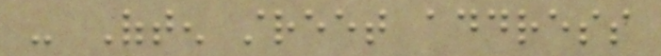- Often street address
